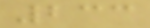233
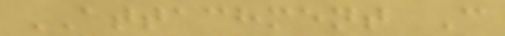ATTACHMENT C
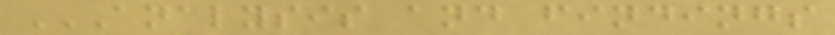ANALYSIS AND FINDINGS
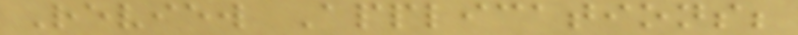Review Applications;
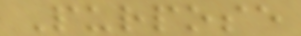Purpose
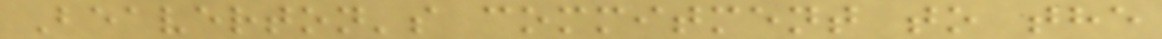Beaverton's commitment to the
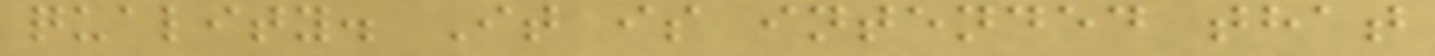quality. It is intended that
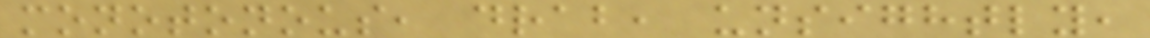monotonous, drab, unsightly,
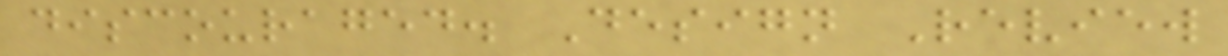discouraged. Design Review
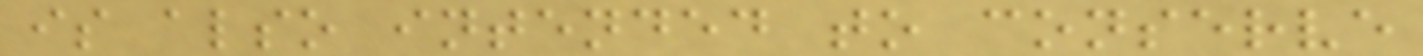is also intended to conserve
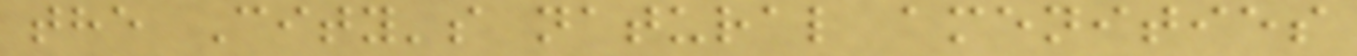the City's natural amenities
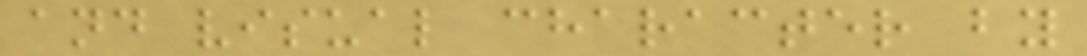and visual character by
